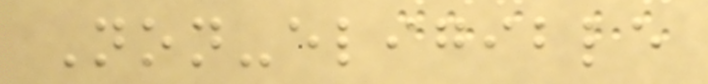Non-eligible
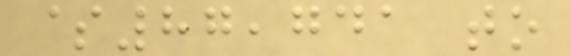$87,741 to
